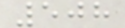508
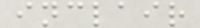inclair
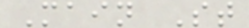Main St
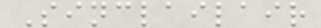Sinclailair
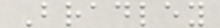Bradley
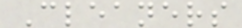Cleaners
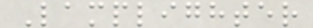Lamplighter
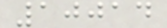10014
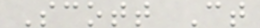Scott Ct
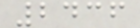2436
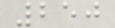250
